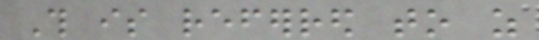This is referred to as
